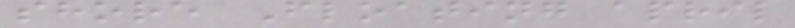shore Floating april
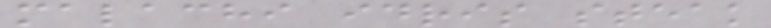malachi idris steak
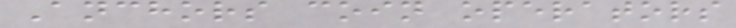Anchors coin operators
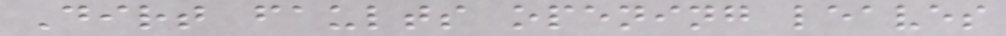Dirt faults opening leaves
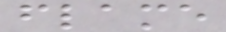flame
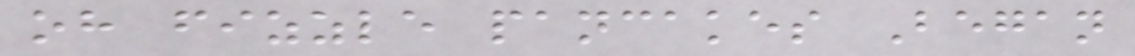oh fizzle pancakes Began
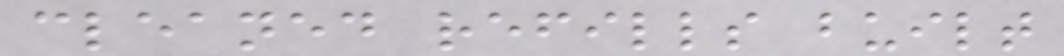cleaned refills built
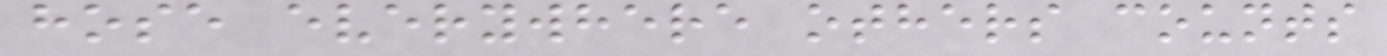hose everywhere others counts
